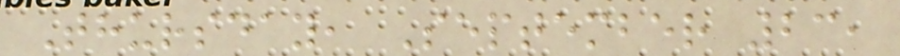Thursday, September 23,
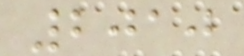2010
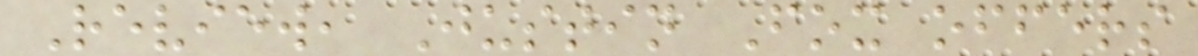Review, Justin Fox offers
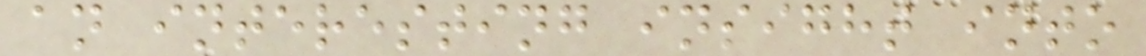an interesting insight into
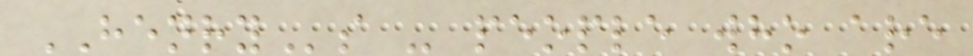HENRYs - people who are
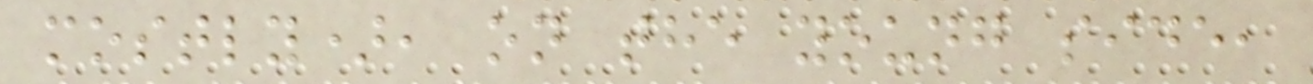mostly), on the young side,
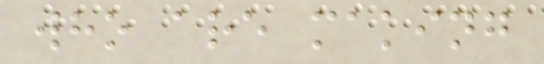who are making
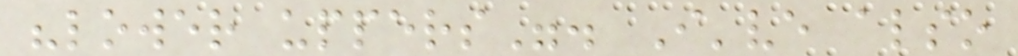"lower uppers". I've also
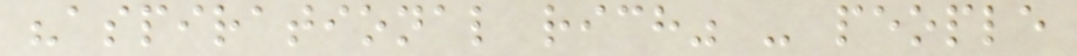"aspirational rich" - people
